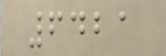6421
